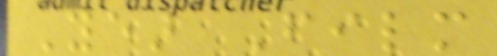Year Film
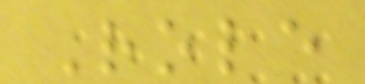Role
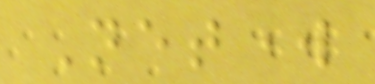Network
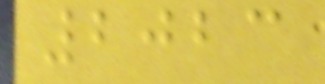2023
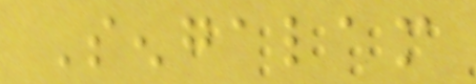Sengalam
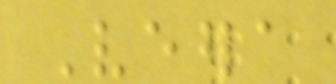Veera
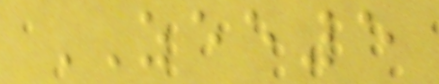ZEE5
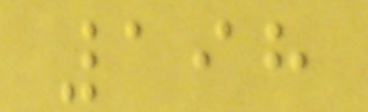198
